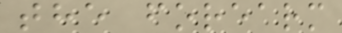the forearm
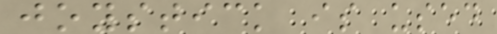joystick is used
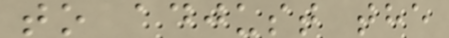to adjust the
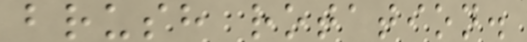brush rotation.
